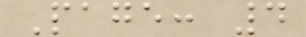Page: 4
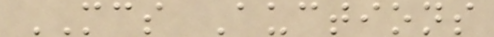MCS Auctions
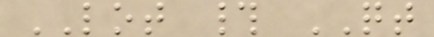LOT # QT
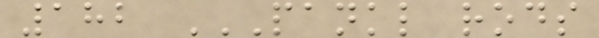182 PANKL RODS
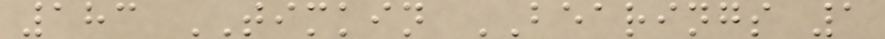183 TIMKIN BEARINGS 1
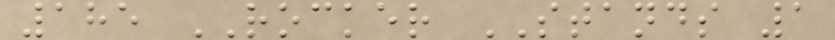185 ROCKER STANDS 1
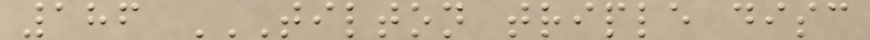186 TILTON TRIPLE DISC
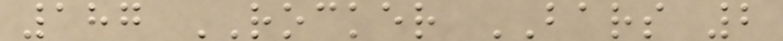187 ROCKER BARS 2
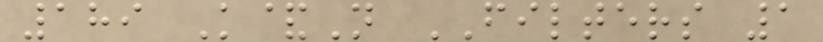189 K&N FILTERS 1
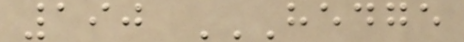190 HEDGE
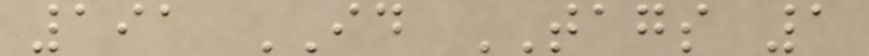191 ID TAGS 1
